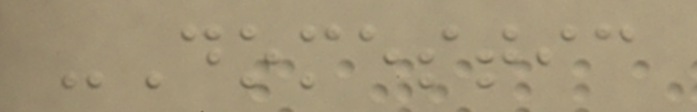-Domestic
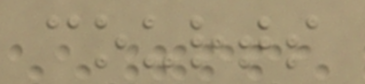courts
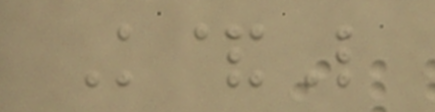K&L
